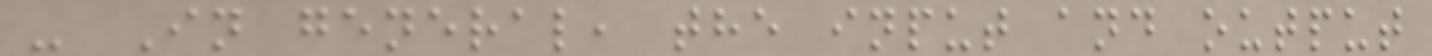- In general, the input and output
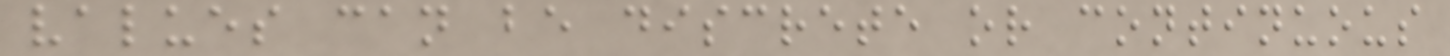values can be discrete or continuous
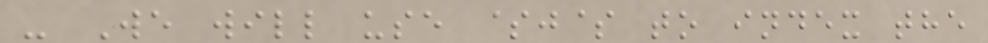- We will use $j$ to index the
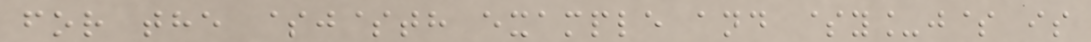for the $j$th example and $y_j$ is
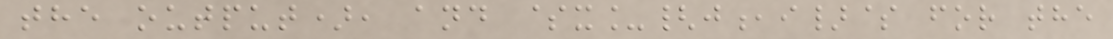the output), and $x_{j,i}$ for the
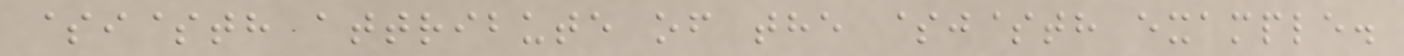$i$th attribute of the $j$th example.
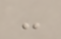-
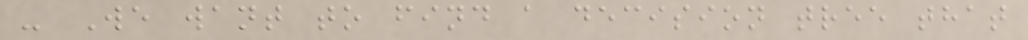- We want to find a decision tree that
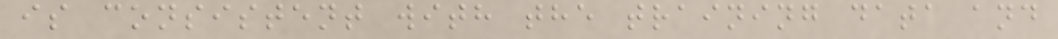is consistent with the training data and
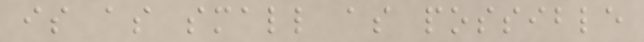is as small as possible
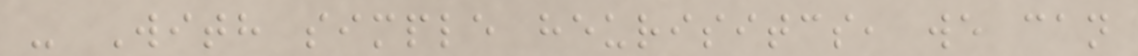- With simple heurisitcs, we can
